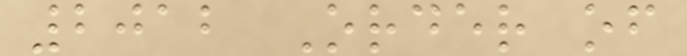2012 Order of
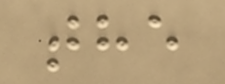the
